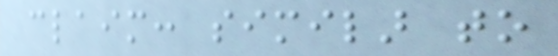claim: similar to
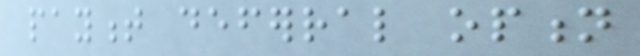payment deferral option
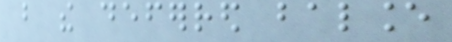but the deferred balance
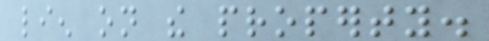lien on the property.
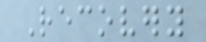Recovery
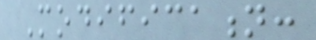Modification:
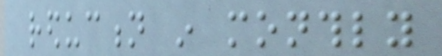reduction in monthly
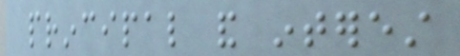principal and interest
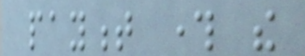payment through the
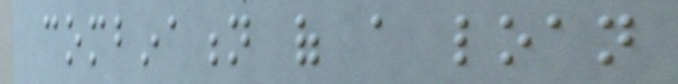combination of a loan
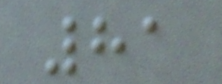81
